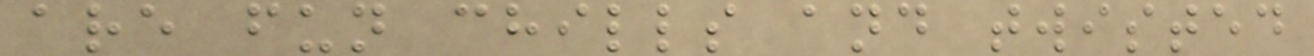are fun chills and twisted
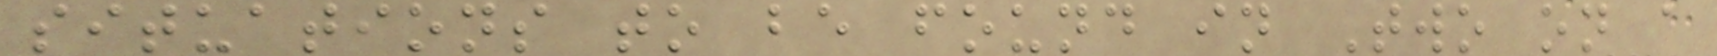situations to be found in Two on a
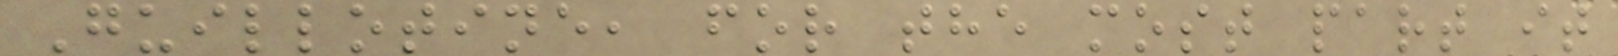Guillotine, for the most part it
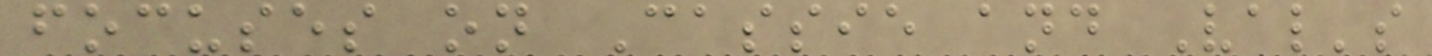focuses on Cassie and Val's
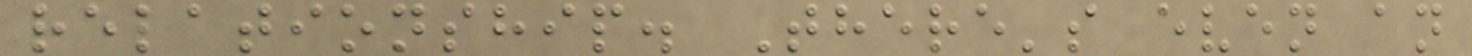relationship. There's even an
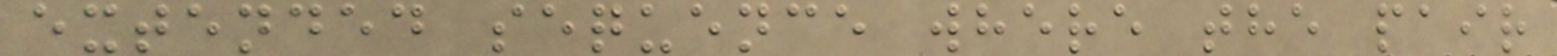extended sequence where the pair
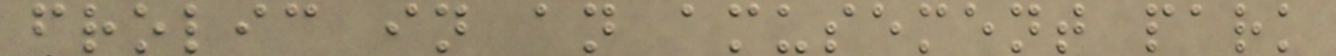frolic in an amusement park
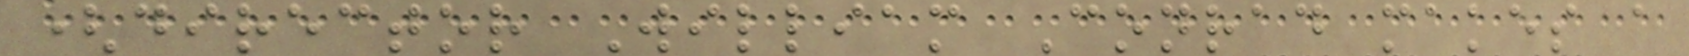(director William Conrad makes a
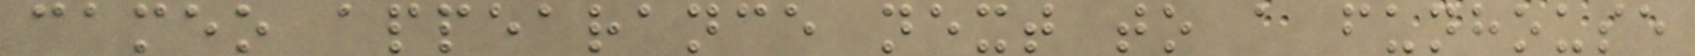cameo appearance next to a funhouse
